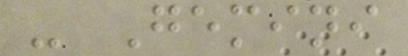- Gemini
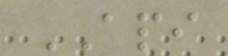API
